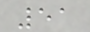51
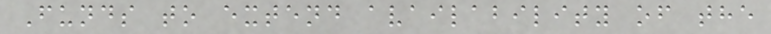Funds to extend availability of the
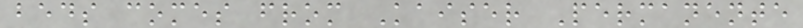beds comes from Kaiser Permanente
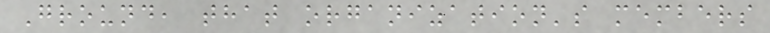Ground, that organization's members
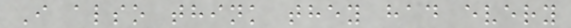I also think they had every
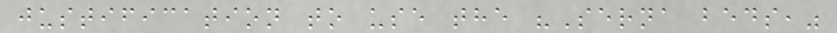justification to use the "Serna beds,"
